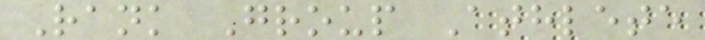Rank Group Athlete
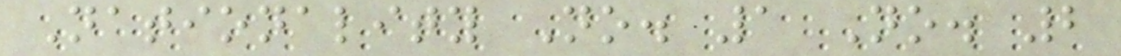Nationality No. 1 No. 2
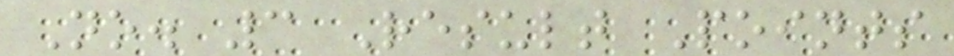No. 3 Result Points
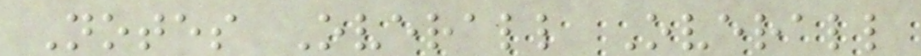Notes Overall Overall
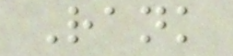Rank
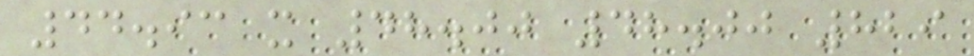44.93 x 48.00 48.00 829
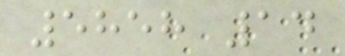5858 14
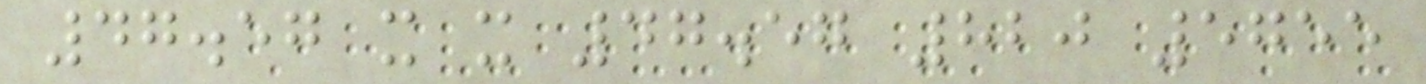47.57 x x 47.57 820 5755
